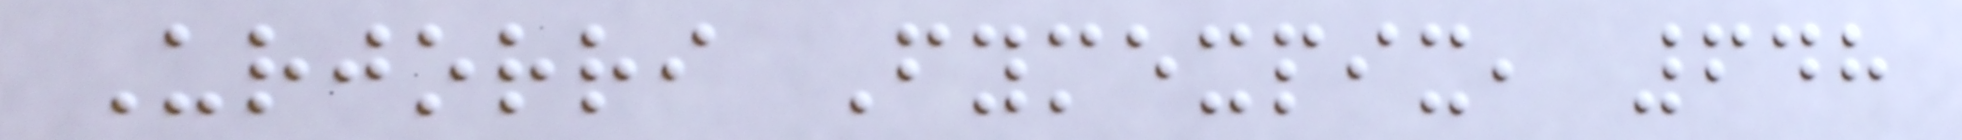Urjorri Fymexpix, 648
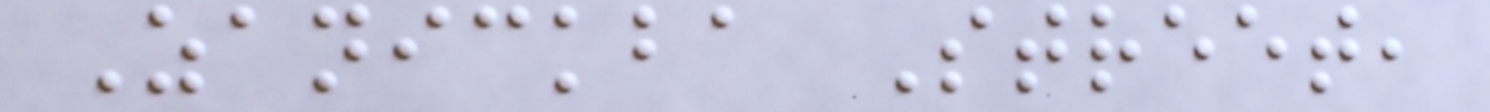Zanickba Street,
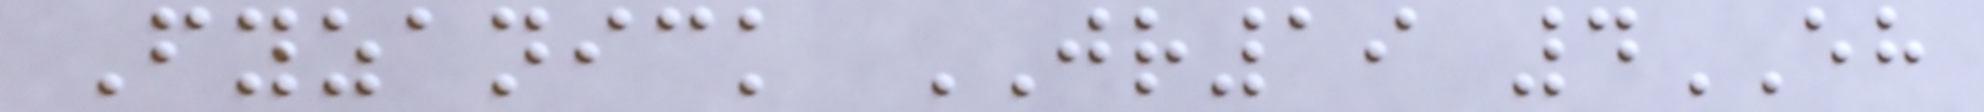Fyzanick JR19 4EH
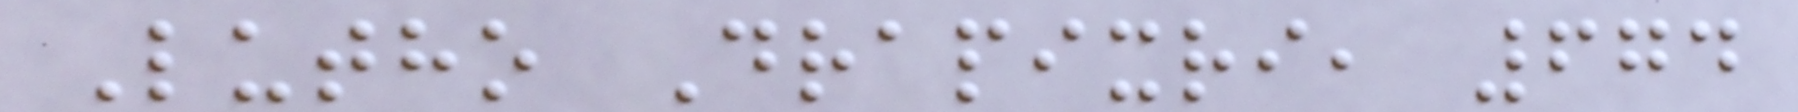Lutho Drapixri, 674
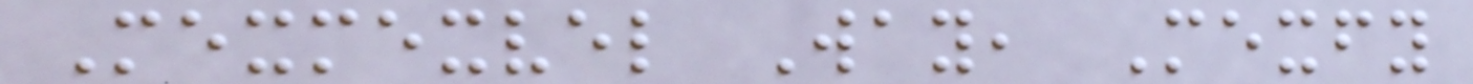Mexmexvel Way, Mexfy
